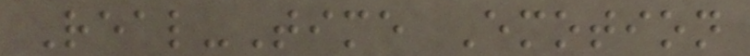Real-Time Emotion
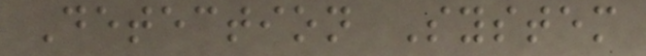Detection System
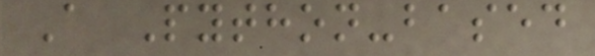A Python-based
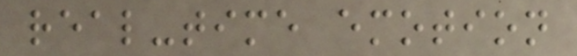real-time emotion
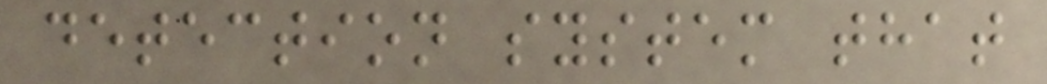detection system that
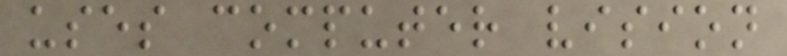uses computer vision
